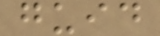guid
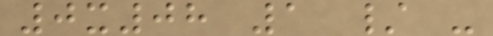0x08 1 / -
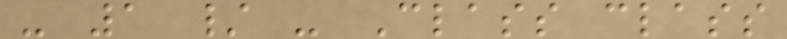- 1 / - Class class
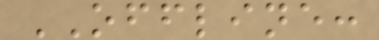OFFLINE:
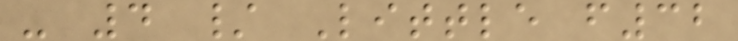- 4 / Little f32
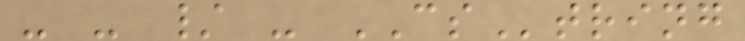- - / - CString
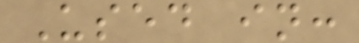Used in:
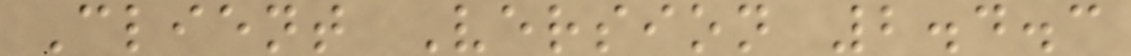Client Version 2.4.3
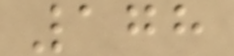178
